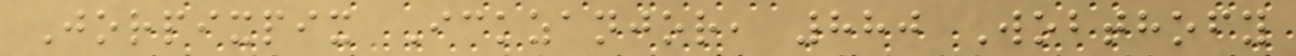Jorpixpix Ickzanjor, 880 Wobthofy
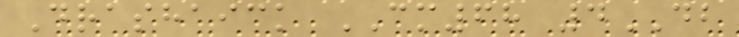Drashaick CM68 4DB
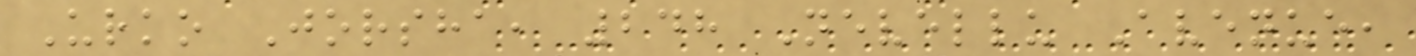Urko Jorsha, 248 Nevellu Avenue,
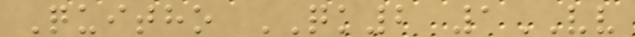Quitho QK2 1VV
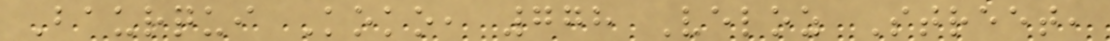Baurqui Koko, 778 Veloz Street,
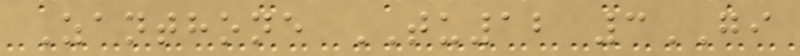Zanthone TU12 3GI
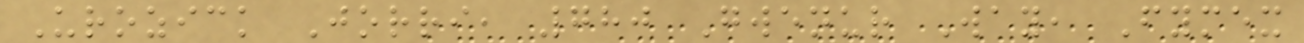Urozick Jorri, 780 Gwenur Way, Fymex
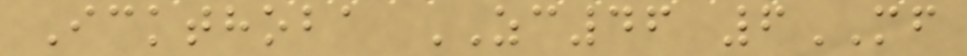Ickthoba ZC46 6MF
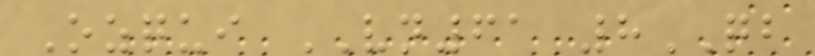Ozqui VN61 8QB
